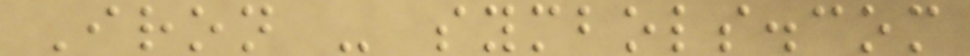Iron - symbols.com
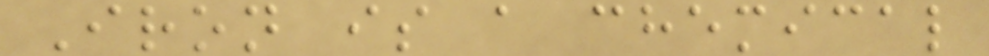Iron is a chemical
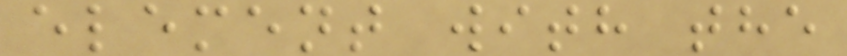element with the
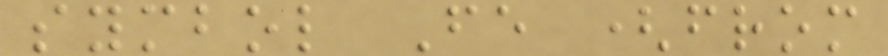symbol Fe (from
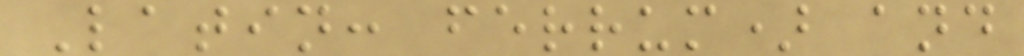Latin: ferrum) and
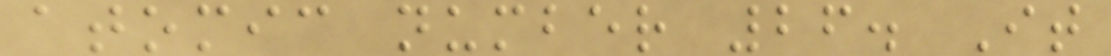atomic number 26. It
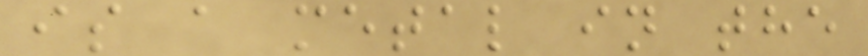is a metal in the
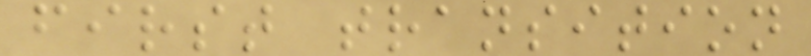first transition
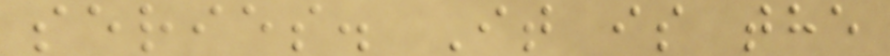series. It is the
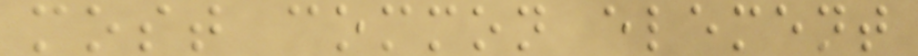most common element
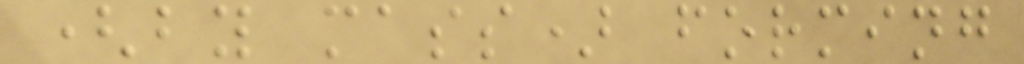(by mass) forming
